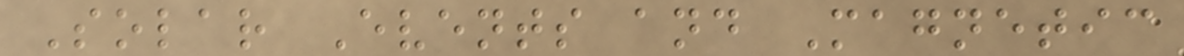Solar Events and Magnetic
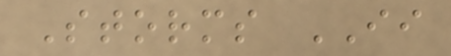Storms II
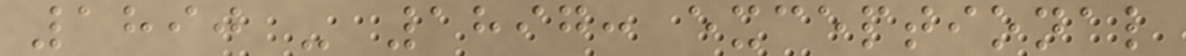1890 - 1897: exceptional
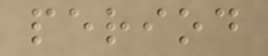period
